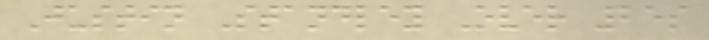Justin Standley Over 25s
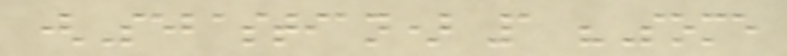(Sebastian) 1 "Some
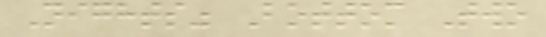Nights" Bottom Two
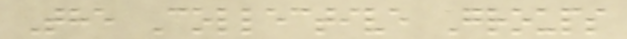The Collective Groups
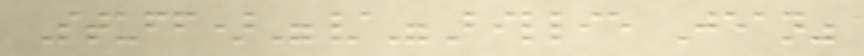Stuff)"/"Billie Jean"
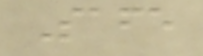Safe
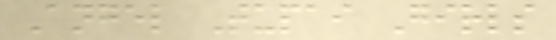Angel Tupai Girls
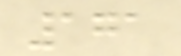171
